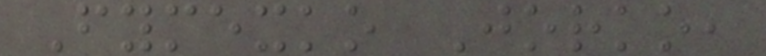Fymexko Jorko,
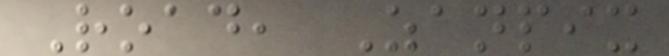Road, Zanpix
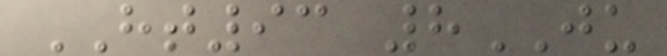HT93 8JU
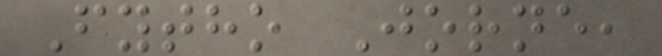Fytho Jorne,
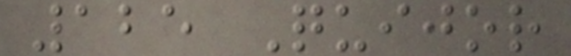125 Quijor
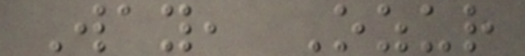Way, Ozur
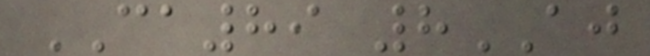CA89 8AJ
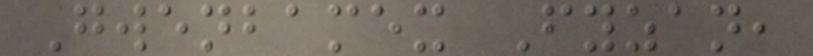Gwenbamex Fyzan,
